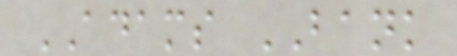ADAMS BANK
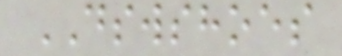DSWSHOES
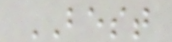BEST
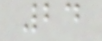24
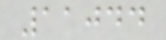11044
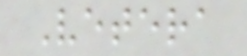Vetera
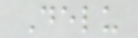Delu
